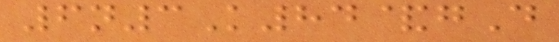6n3K84&gD
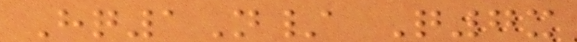Hq1N/ Q7x
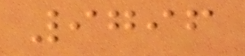9796
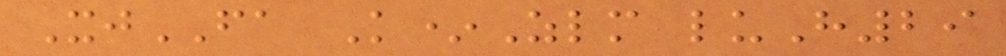XjFA K*Zlm luH29
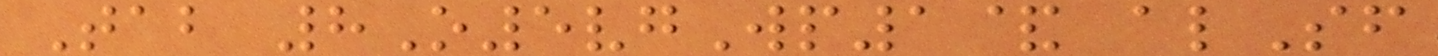Tab 8O5vgWp1& alSf
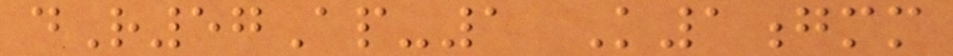dR57Ap-1 K1gmm
